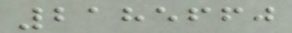2185660
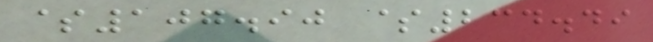$107.90 $234.49
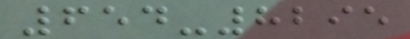654-8295
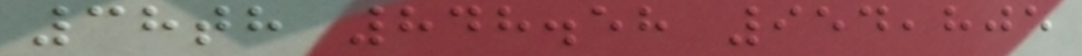38th 848.58 954,805
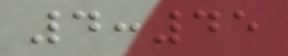4:45
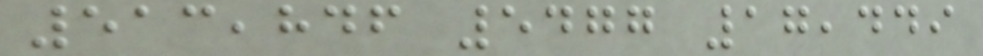513,846 5477 17,449
